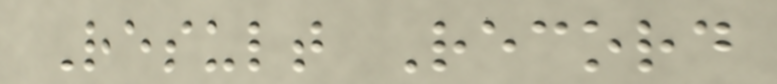Result Record
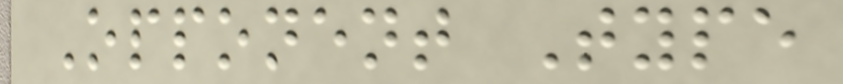Opponent Type
